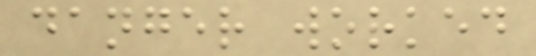danger worked
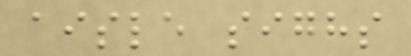aisle sighs
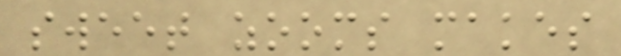sweet zooms makes
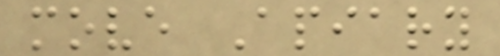move Apiary
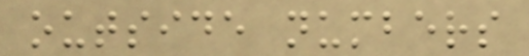outside numbers
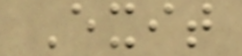Exit
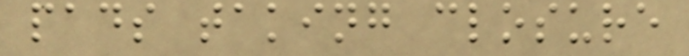pads taking closure
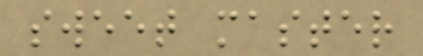sweet master
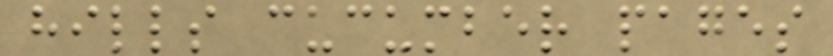hills cucumber pages
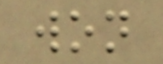won
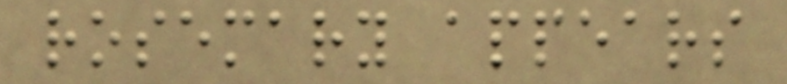rosemary appears
